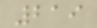219
